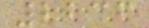2236
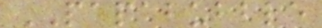PAPABUBBLE
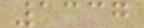1337
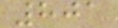801
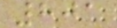801
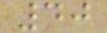40
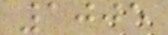1005
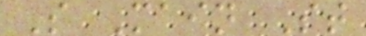S Main St
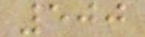500
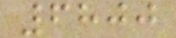6800
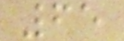65
